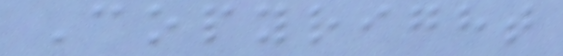Copyright
